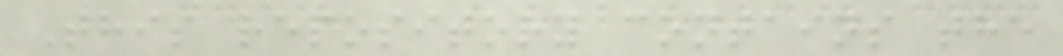This repository contains the
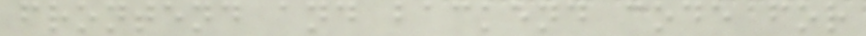frontend and backend code for
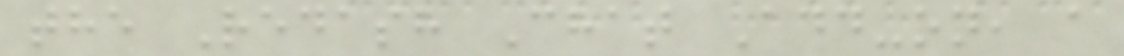the Redash Chat Add-on, a
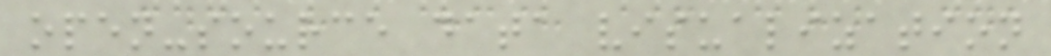open-source data visualization
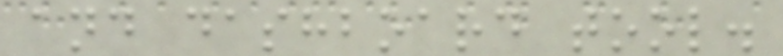and dashboard tool.
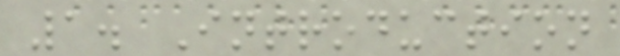1. Introduction
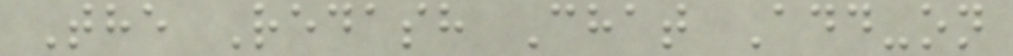The Redash Chat Add-on
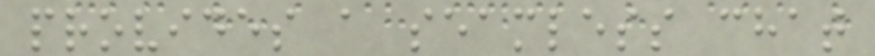provides a seamless chat
